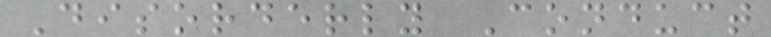Disorderly Conduct
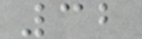32
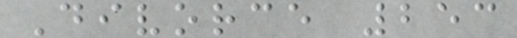Divorce 253
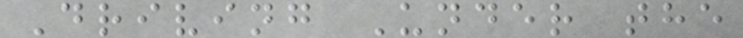Driving Under the
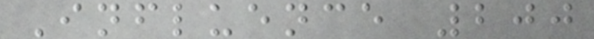Influence 200
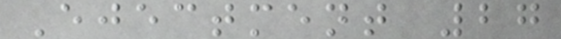Ejectment 27
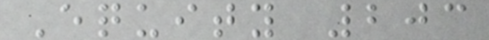Equity 203
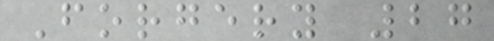Forgery 27
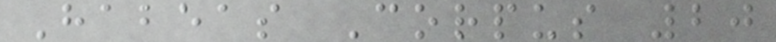Habeas Corpus 20
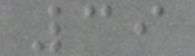39
